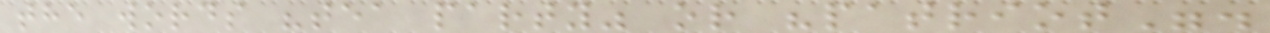the words "tea party" or "patriot".
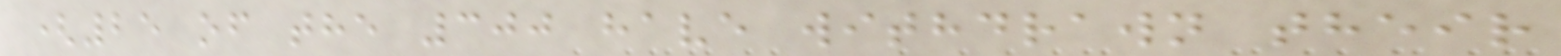(25 of the 300 have withdrawn their
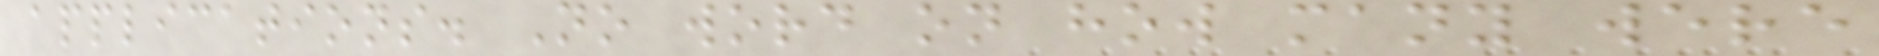applications. No word on how many were
